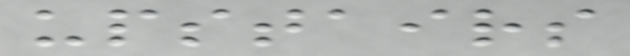upstairs
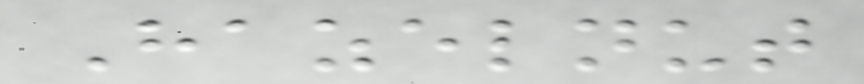Hazelnut
